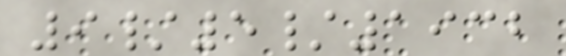9/5/1932
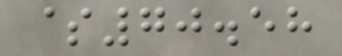$70.58
